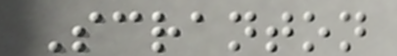Scranton
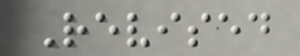Revised
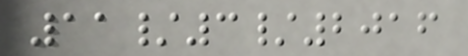11/3/2016
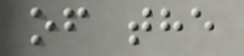of the
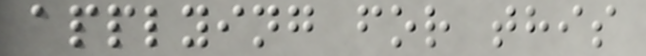applying for this
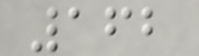162
